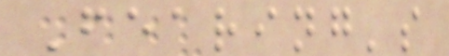Fearing's
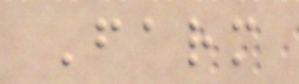Farm
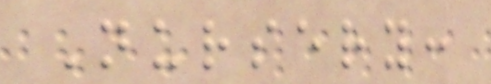Nursery:
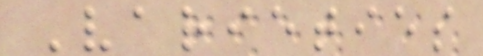Varieties
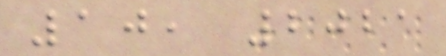10, 2021
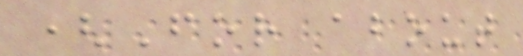(For about
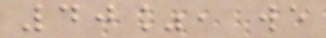40%, we
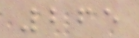265
